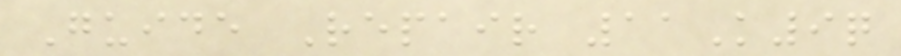Guide Repair 11K9q
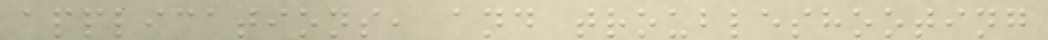applications, and troubleshooting
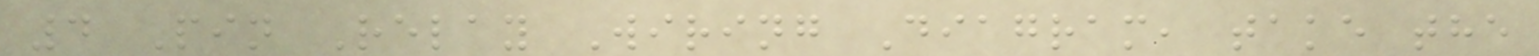4 Pin Relay Wiring Diagram, take the
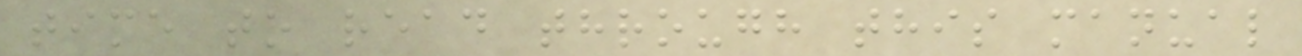time to read through this manual
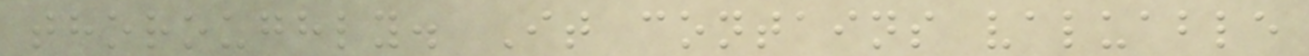thoroughly. It contains valuable
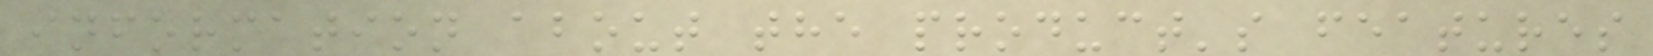information about the product's features
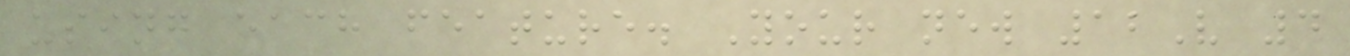using each feature. Your new 12V 4
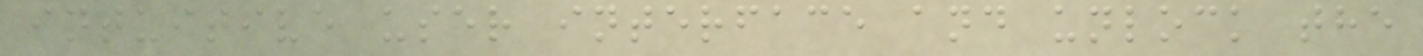intuitive user interface and unlock the
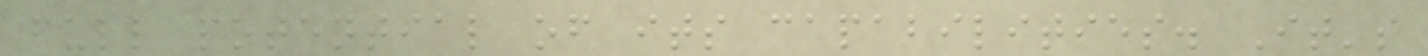full potential of its capabilities. It's
